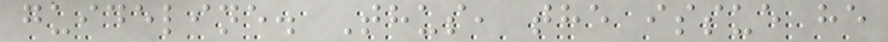guideline. Thus, the issue he
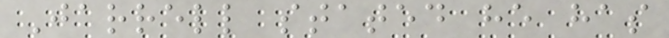Jarrell stated he has
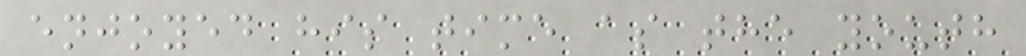enjoyed his time as the youth
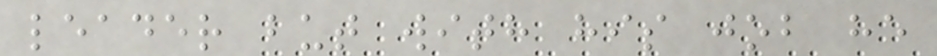leader but with his job he
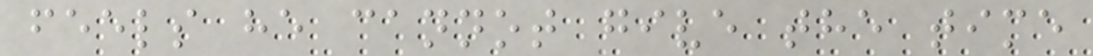feels he cannot give the time
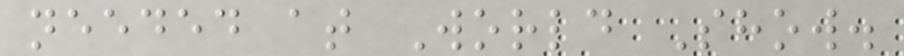needed at World Show.
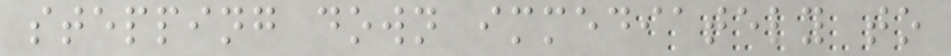stepping down immediately to
